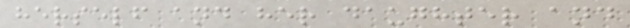herself and her daughter and
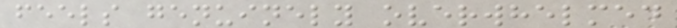feels genuinely overwhelmed
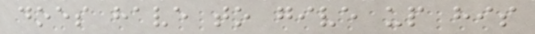does have to give up his
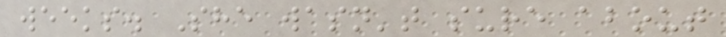weeks. She wasn't sure about
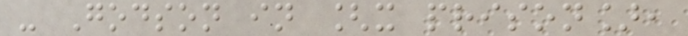- Godson in [x prison],
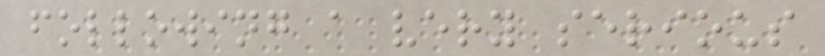following a very serious
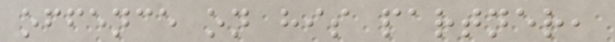offence on his partner,
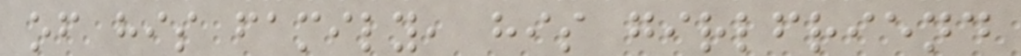of his family, his girlfriend
